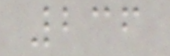236
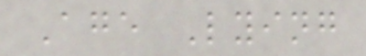Age Lying
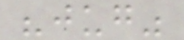"jug"
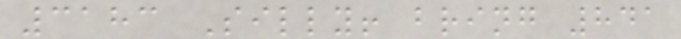3183 Silly! bring 841
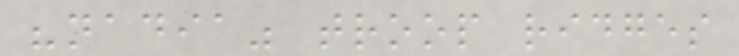"nadia" troop ridges
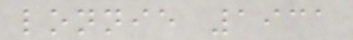lonnie 1931
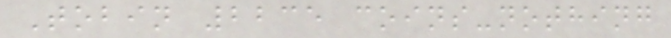Tobin 2235 coins-nothing
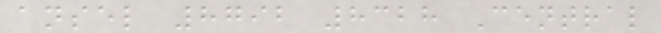ansel 8792 8328 Central
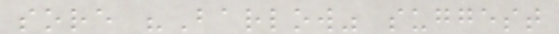sore "Barlow" suggest
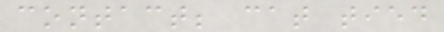contact; cat tied
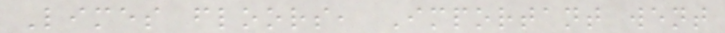Limes floors, Important went
